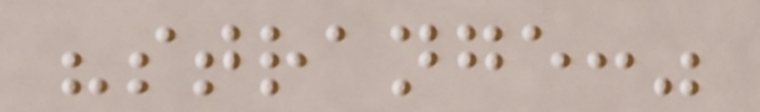"strange:"
